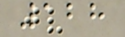128
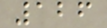126
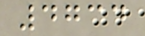4734
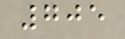705
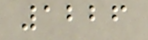1226
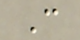C
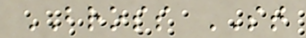BROSS ST
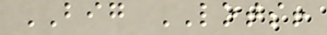BIG LOTS!
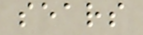sears
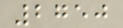2750
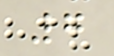7
